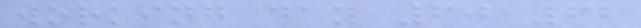working day 60 62
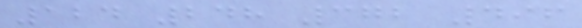124 248 372 496
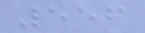556
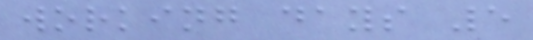working days 5
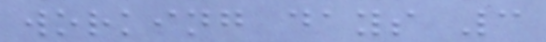working days 3
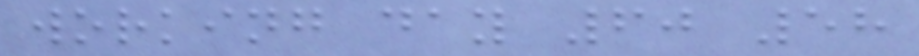working day 60 58
